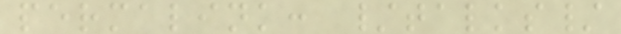permalink: /talks/
